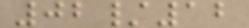02/12
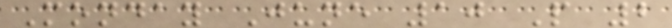Monday June 10 P 2
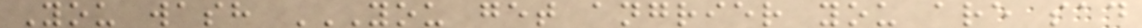You wash YOU GET ANGRIER YOU ARE SAD
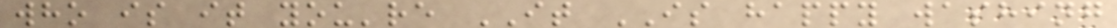who is it you're IT IS happy washing
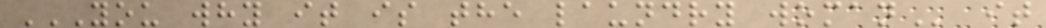YOU WHY IT IS THE LAUNDRY WOMAN it
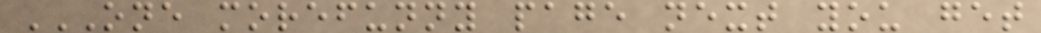ONE MOREFUNNY PAGE NEXT YOU GET
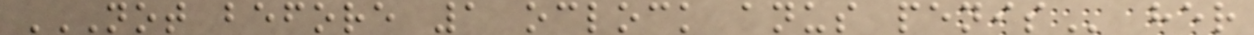NOT BEFORE 1 OCLOCK ANUS PENIS her
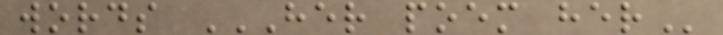words HER POEM HER
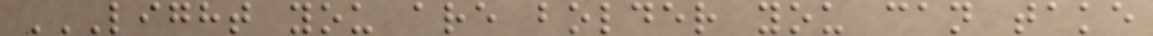LIGHT YOU ARE BOLDER YOU CAN TAKE
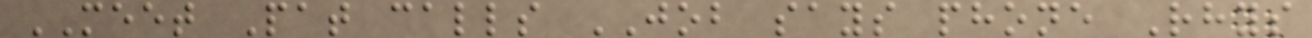MEET Pat calls JOB says phone Rhys
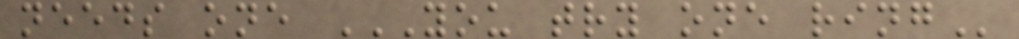needs one YOU TRY ONE RING
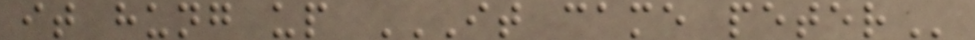it hung up IT CAME PETER
